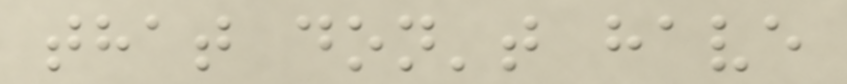that don't have
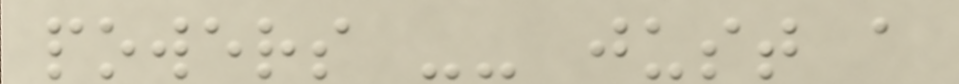powers -- just a
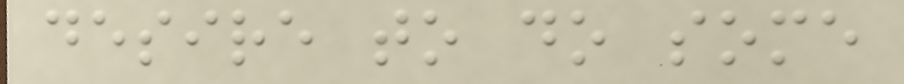desire to do some
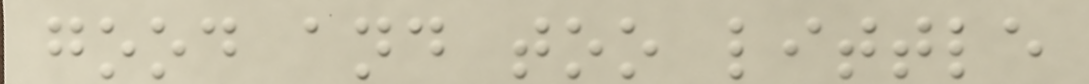good and too little
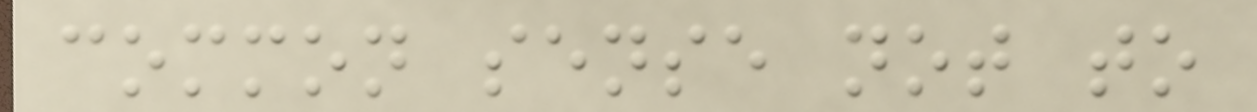common sense not to
